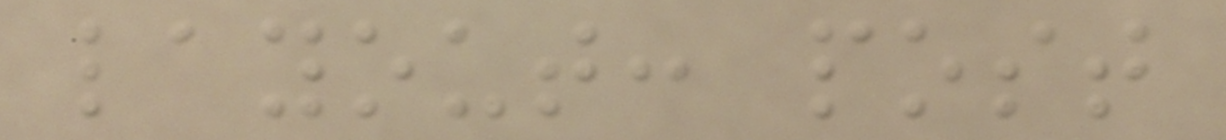layout: post
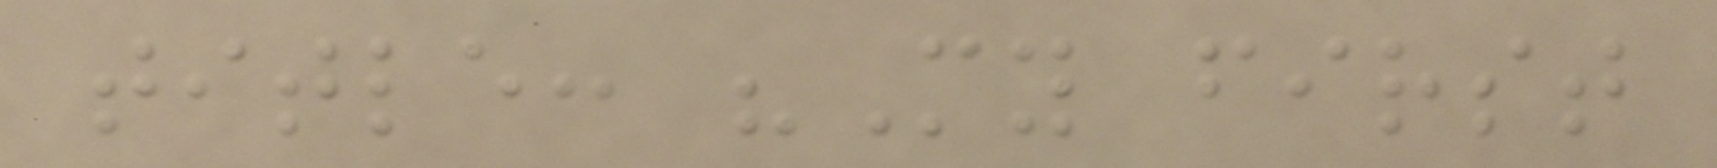title: "My first
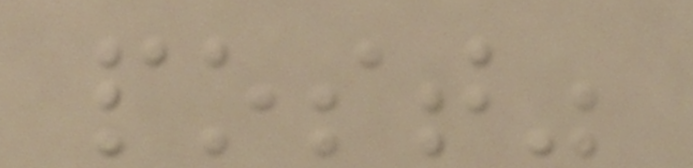post"
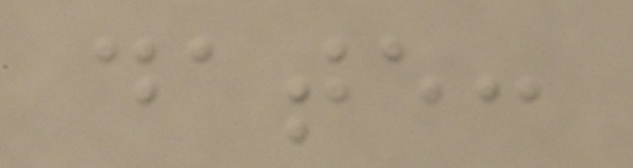date:
